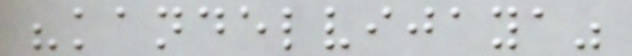"kandelvijaya"
